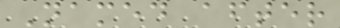Named after
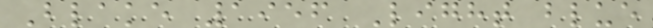Blake 1956 Light blue
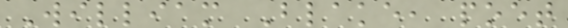William Blake, poet
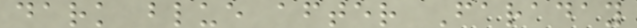dark blue after Faraday
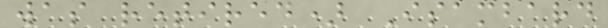was retired) Isambard
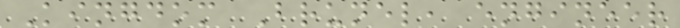Kingdom Brunel, engineer
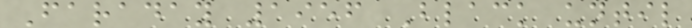Faraday 1956 Black until
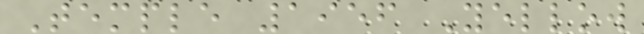Temple 1956 Yellow
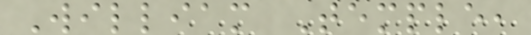William Temple,
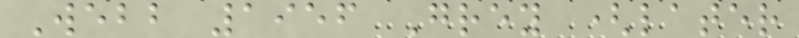Webb 1956 Grey (later
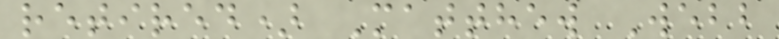retired) Matthew Webb
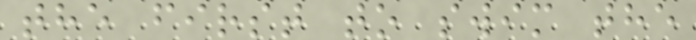the first to swim the
